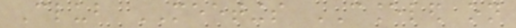Club MEETINGS CANCELED on
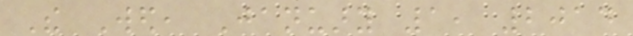The Wed, January 1, 2014
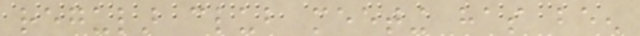regular club meeting has been
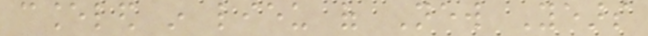canceled in lieu of New Years
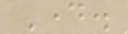Day.
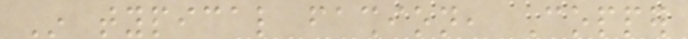In typical fashion, Copper
